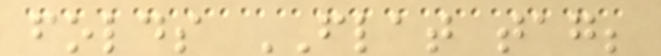folds FLAT tag;
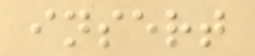insert
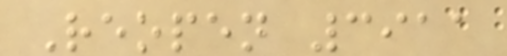Reopen 3911
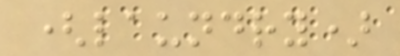(laundry)
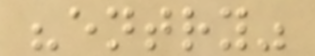"entry"
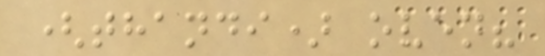(thandi) oven?
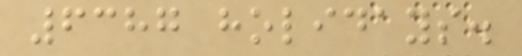6387 holidays.
